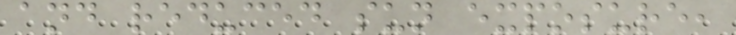and reduced sun exposure,
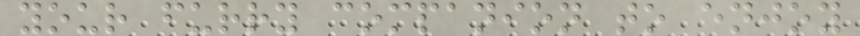your furry companion to enjoy
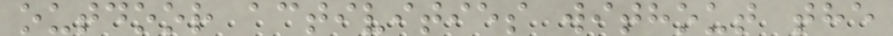outdoor activities without the
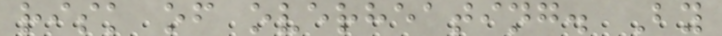risk of overheating. By
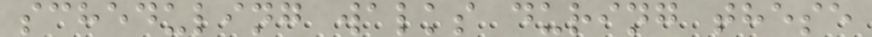scheduling walks during these
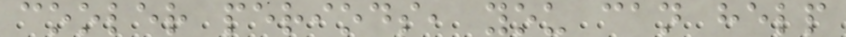cooler periods, you can help
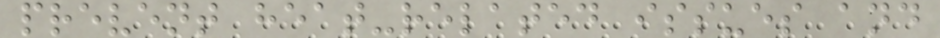prevent heat-related issues and
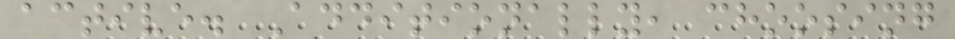active. Additionally, choosing
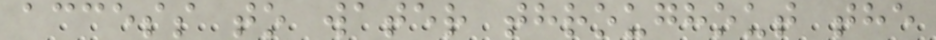access to water throughout the
